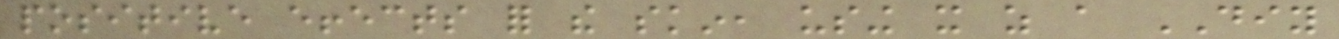positive effects for the skin, using it as a DIY
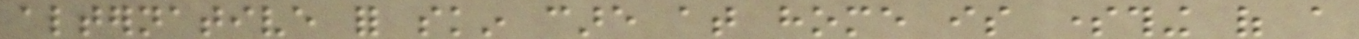alternative for skin care at home is something of a
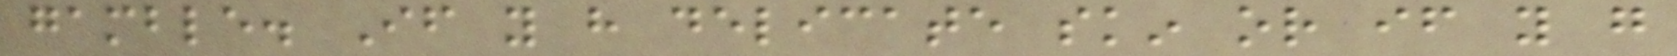gamble. If you have delicate skin or if you go
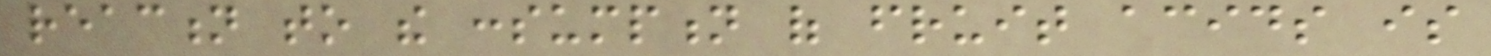reaction to the consumption of fruit acids is
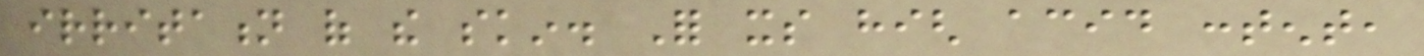irritation of the skin. For its high acid content,
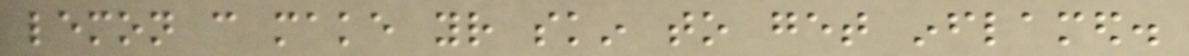lemon can make your skin to get inflamed.
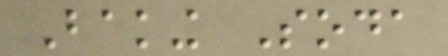Baking Soda
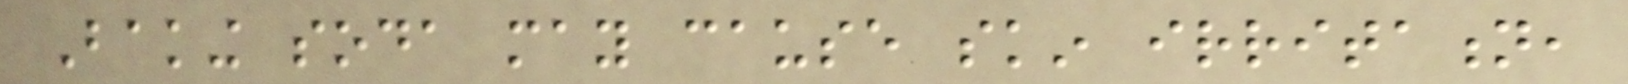Baking soda may cause skin irritation,
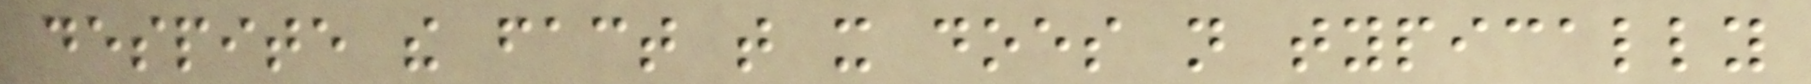despite the fact that it does not typically
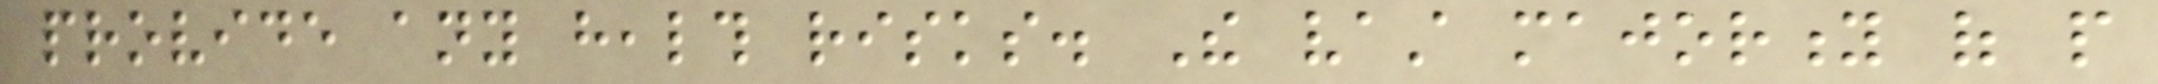provide any health risks. The vast majority of people
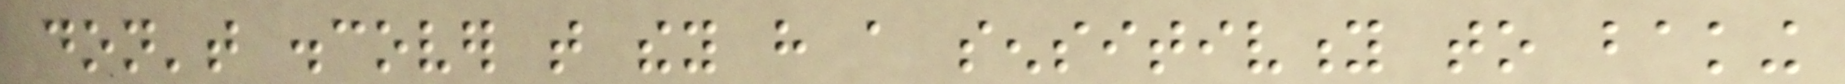don't discover that they have a sensitivity to baking
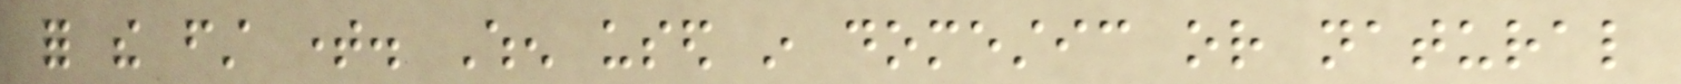for the first time. When used in domestic or natural
